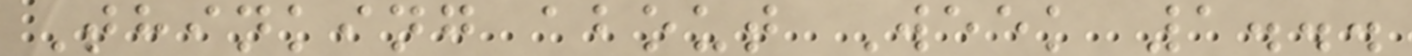Thinking about Week 1...
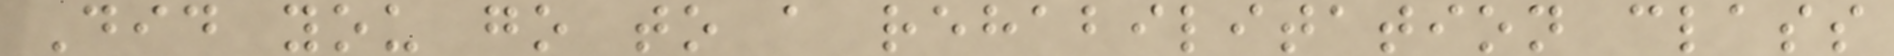Did you go to a rehabilitation class
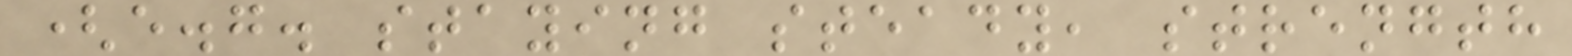(e.g. staying steady, strength
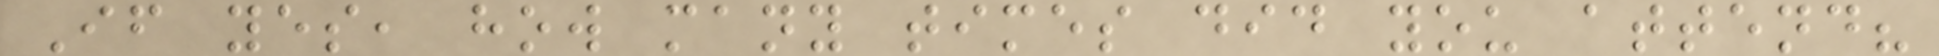If yes, how many times did you attend?
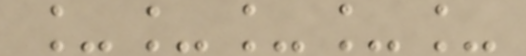_____
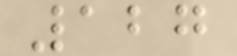127
